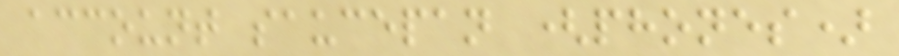account saucepan (phones)
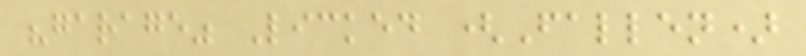"garage" Licked (Fallen)
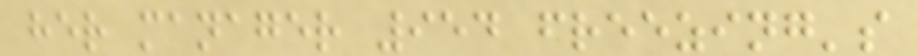her manager 954 freezing's
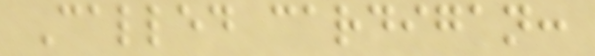Called cardigan:
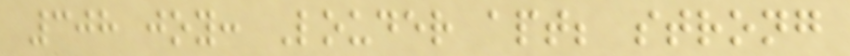308 joy: Louder apt; strong
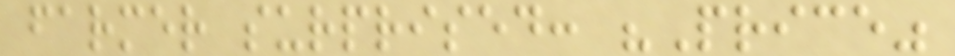farmer surprised: "Price"
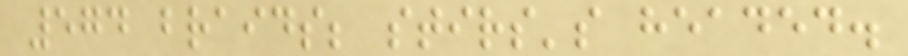574 braids; stirs's headed.
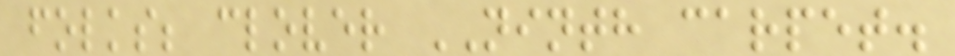folks; clover NINTH carpet.
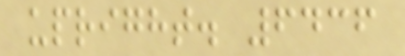upright. 6436
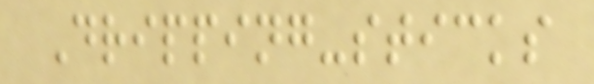Dripping-sticks
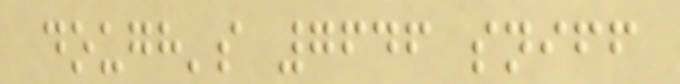dough's 7646 sniff
